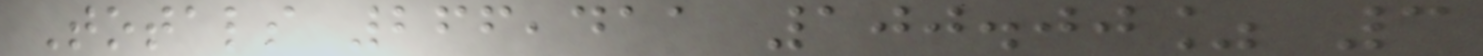Totals 266,411 100.00% 3
